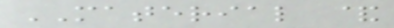MATERIAL &
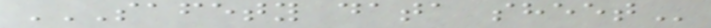SAFETY DATA SHEET
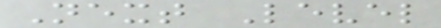Next Level
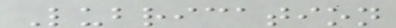Lubrication
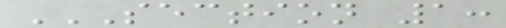SECTION 1:
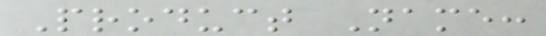Product Name:
